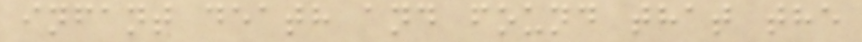infant death and found that the
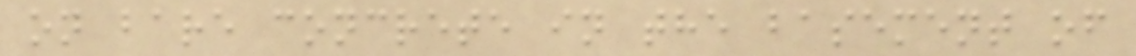on bare concrete in the basement of
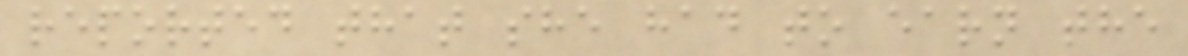reported that she had to earn the
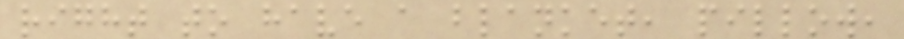right to have a blanket, pillow,
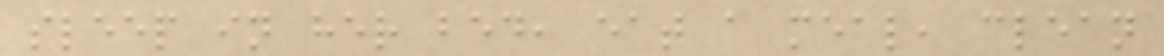sleep in her bed, eat a meal, clean
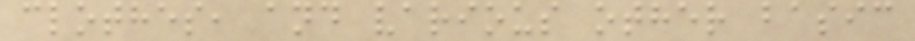clothes, and various other basic
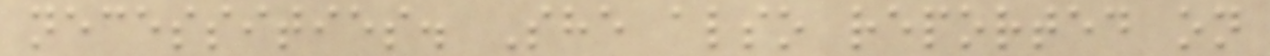necessities. She also reported on
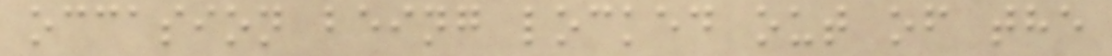occasion being locked out of the
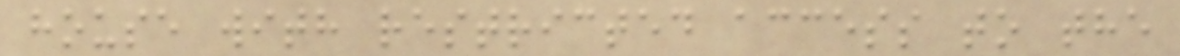house with restricted access to the
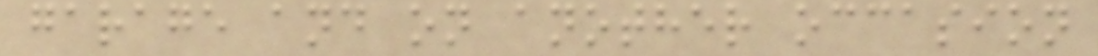garage and on another occasion
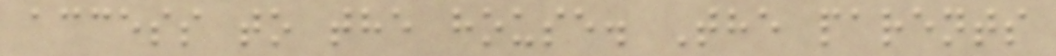access to the house. The parents
